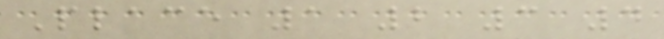Place 1 2 3 4
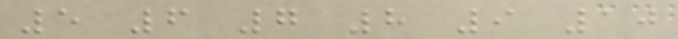5 6 7 8 9 10
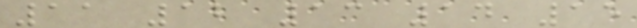11 12 13 14 15
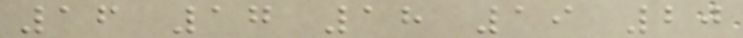16 17 18 19 20
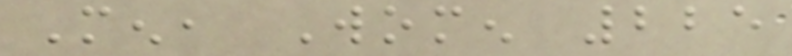Men, Women 225
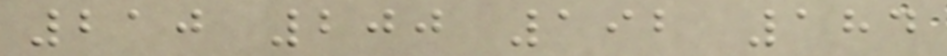210 200 192 184
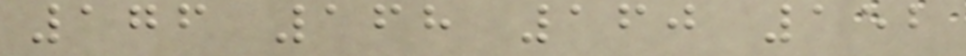176 168 160 152
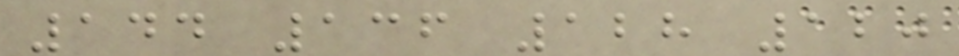144 136 128 120
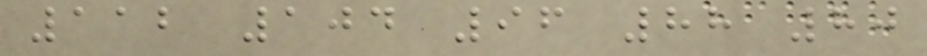112 104 96 88 80
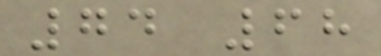74 68
